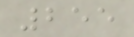255
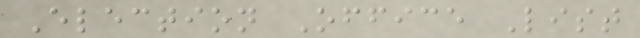Election Office List
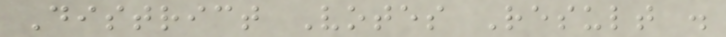District Votes Result .
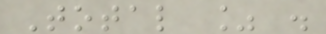Total % .
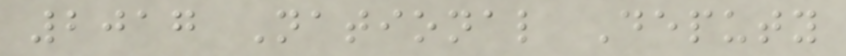2017 National Deputy
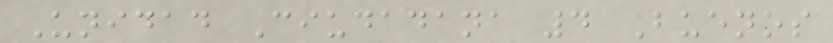Unidad Ciudadana 4 Buenos
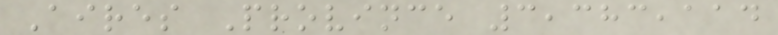Aires Province 3,383,114
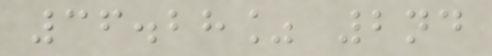36.28% 2nd
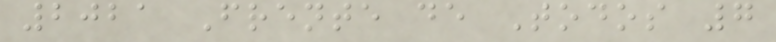2021 Frente de Todos 7
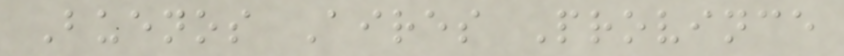Buenos Aires Province
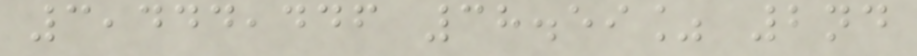3,444,446 38.59% 2nd
